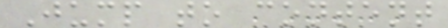Jump to content
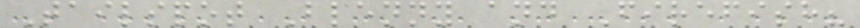Tailspot Blenny and Firefish?
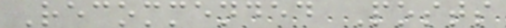Recommended Posts
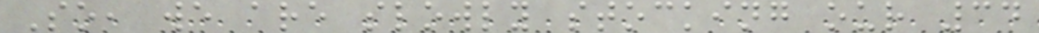So, we are slowly stocking our 34
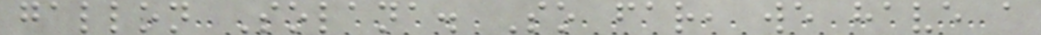gallon Solana. So far, we have a
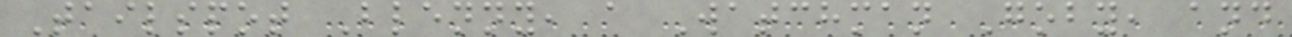Tailspot Blenny, a Watchman Goby, and
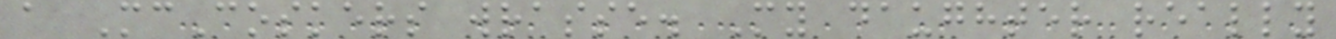a McCoskers wrasse. My daughter really
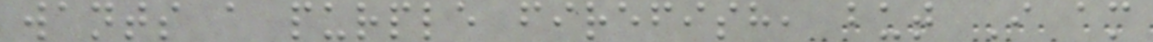wants a purple firefish, but I am
